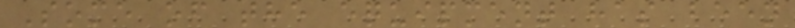Some of the equipment has been
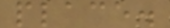place.
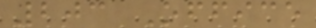203 Office
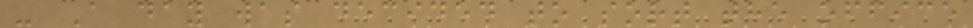- A day was decided to sort the office
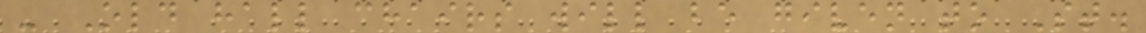- Old hall chairs will be given to St.
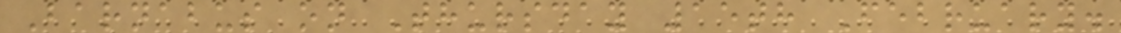Barnabus on Thursday 15th February.
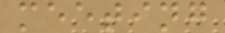meeting
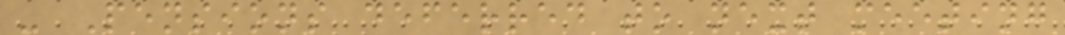- Pensions deferred to next meeting
